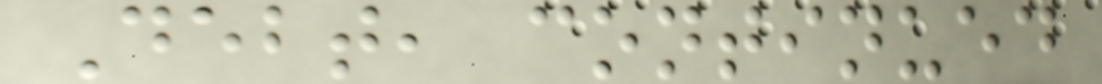Debt, continued
